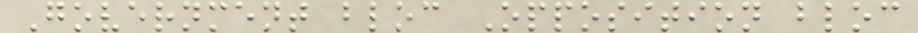Government bloc Opposition bloc
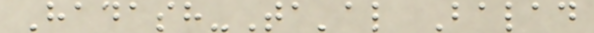Hadash-Ta'al Balad
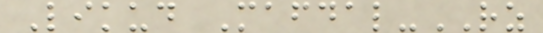Likud Mafdal-RZ
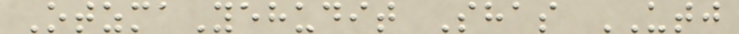OtzmaYehudit Shas UTJ
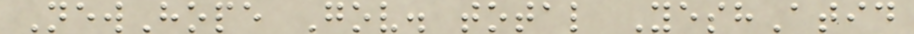NewHope Gov. total YeshAtid
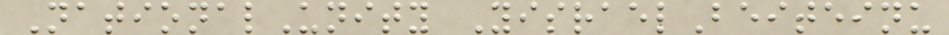NationalUnity YisraelBeiteinu
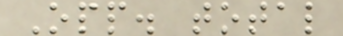Opp. total
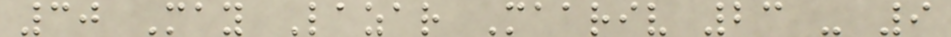30 May Lazar Maariv 23 - 9
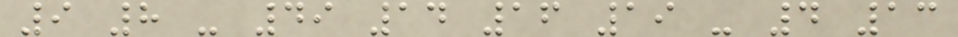9 8 - 49 14 16 19 - 4 13
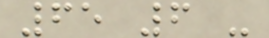65 6 -
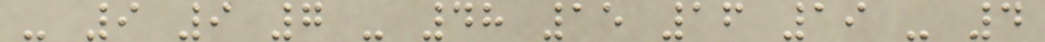- 9 9 7 - 48 15 16 19 - 4
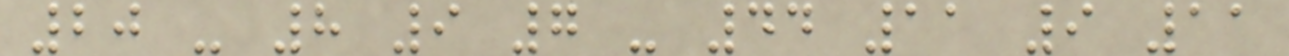20 - 8 9 7 - 44 11 9 11
